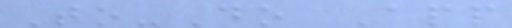To-Do App
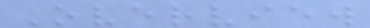Overview
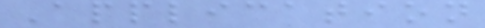Application
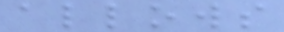allows
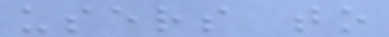users to
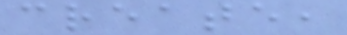create,
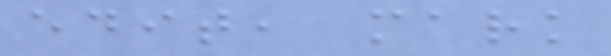edit, mark
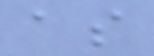as
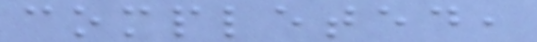completed,
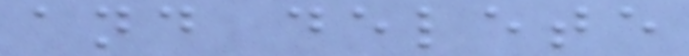and delete
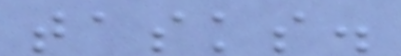tasks.
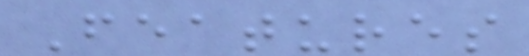Features
